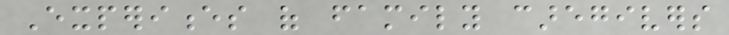Experiences of family caregivers
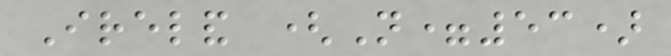Ireland (N=53)
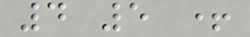4 5 +
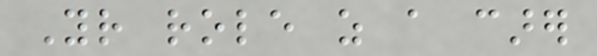Your role as a carer
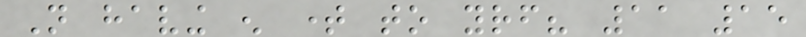Not having enough time to yourself? 11 15
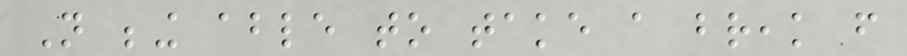Not being able to take a break from
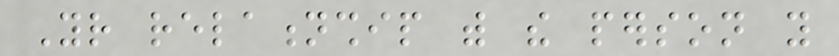Your relationship with the person you
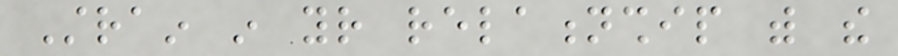Strain in your relationship with the
